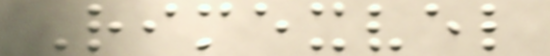Rimexvel
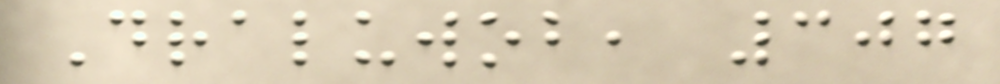Draluwob, 307
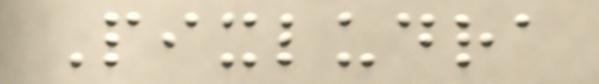Pixludra
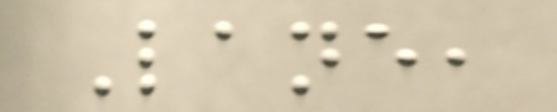Lane,
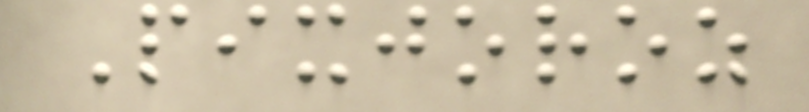Pixjoroz
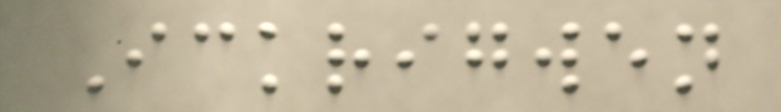Ickrigwen
